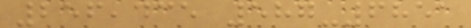256,435 587-6851
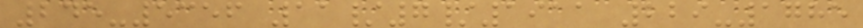245-5356 11/7/1911 229-1785
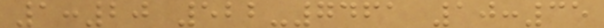1:20 522-7461 10:35
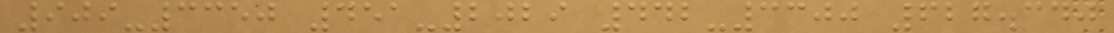909-3350 451-2029 442-3300 627.340
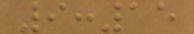9:15
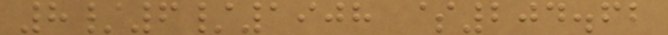8/6/1908 $204.62
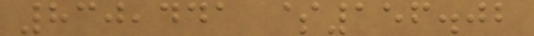830,441 $156.02
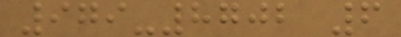979-8702 6
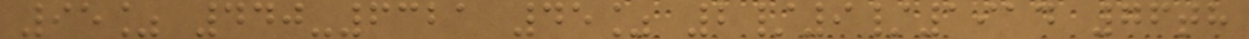95% 440-6321 45% 2/9/1914 76th
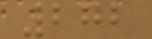272
